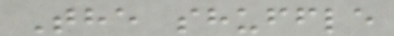The shuffle
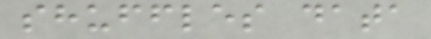shuffles data
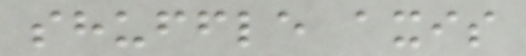shuffle axis
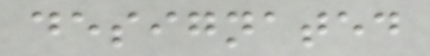designated
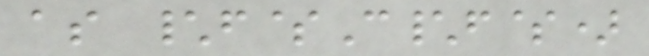as \f$C\f$)
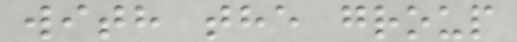with the group
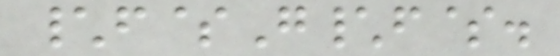\f$G\f$.
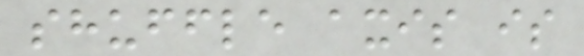shuffle axis is
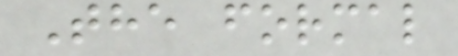The formal
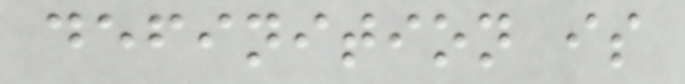definition is
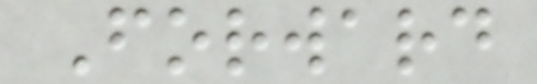Forward
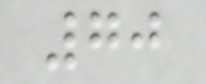70
